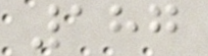187
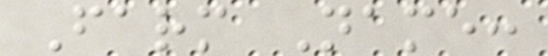Farm Name:
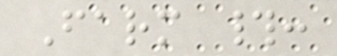Farm #:
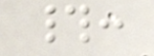#:
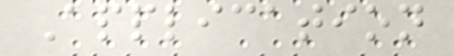Application
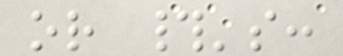or #'s:
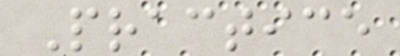Practice
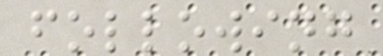following
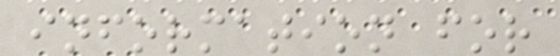information for
